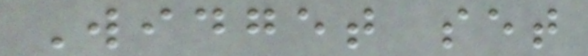Widget set
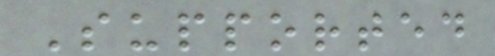Supported
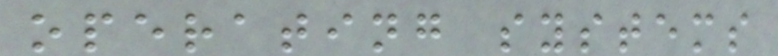operating systems
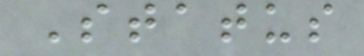Status
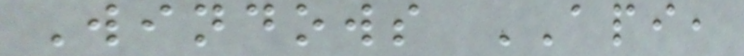Windows API,
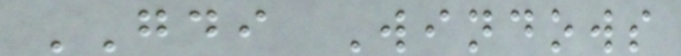GDI Windows
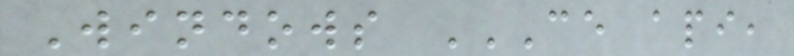Windows CE API,
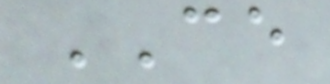CE
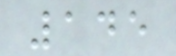145
